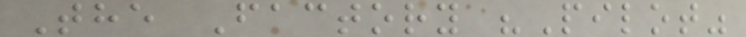The Factory "Pilot"
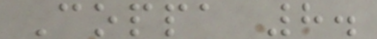Coppa 8.
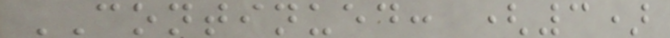CONTINUED: (3)
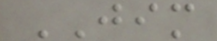JIM
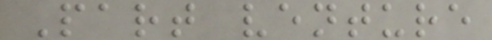Part venture
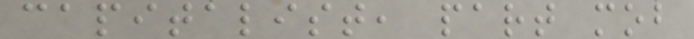capitalist, part mob
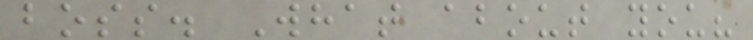boss. What about you?
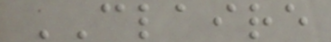CLAIRE
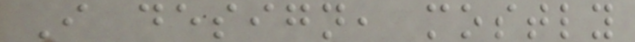I design, mostly
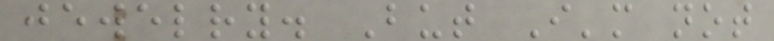jewelry. But I'm not
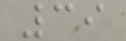39
